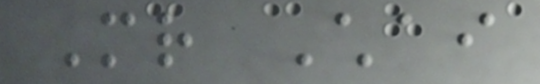Mr Chai
